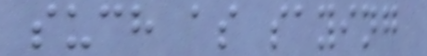such as saying
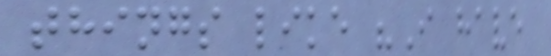things like "I have
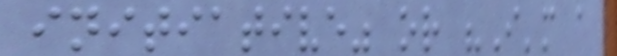initiative" or "I'm a
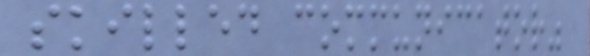skilled communicator"
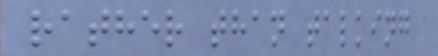rather than talking
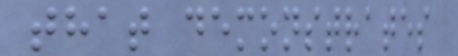that demonstrates
